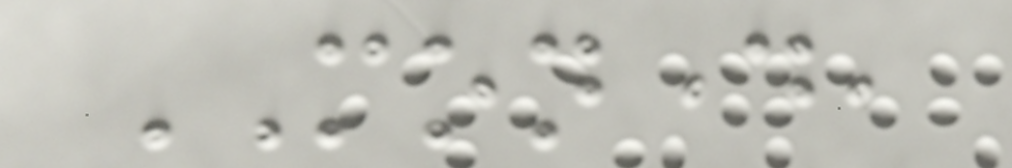MONDAY,
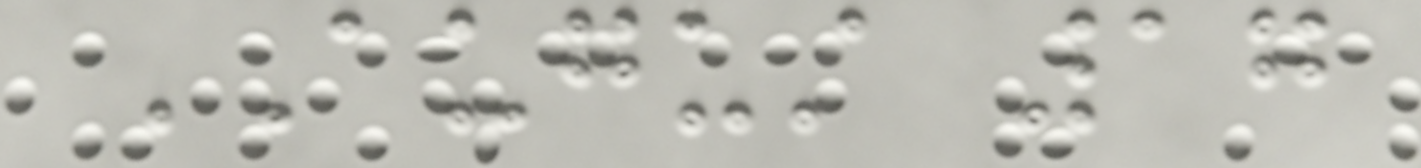AUGUST 17
